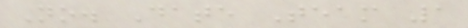No. Date Team 1
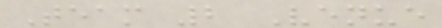Team 2 Venue
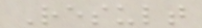Result
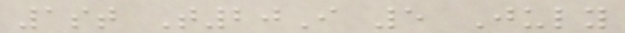1st T20I 5 July
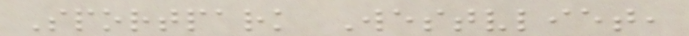Sportpark Westvliet,
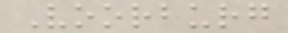Voorburg
